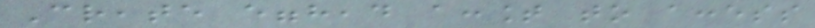Create egghead account to access
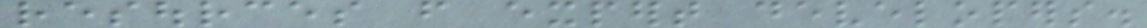resources from expert developers.
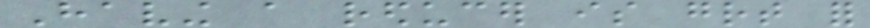Having a reducer is great for
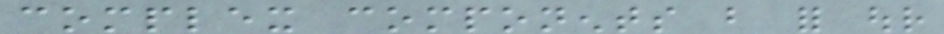complex components but for our
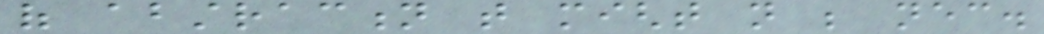of abstraction that might not be necessary.
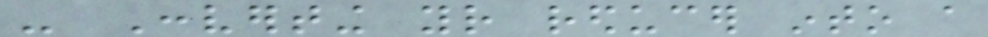- Converting your reducer into a
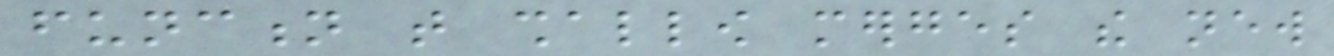function that shallow merges the new
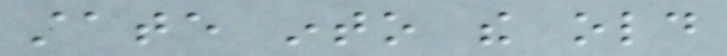state into the old
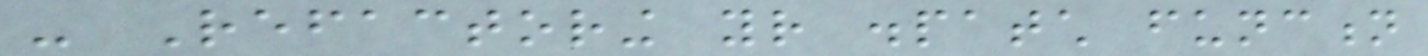- Refactoring your dispatch function
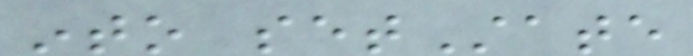into setState
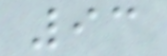93
